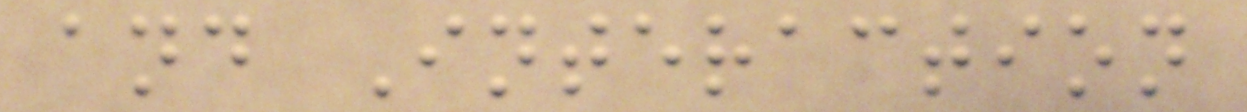and Interaction
